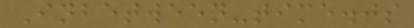Inbetween-time.js
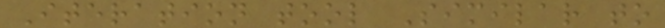Iteration tool Similar to
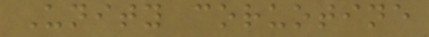Unity coruotine
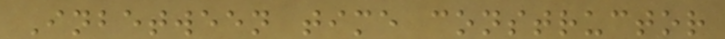Inbetween time constructor
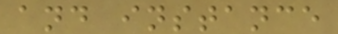and instance
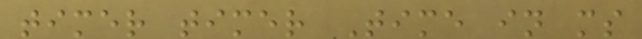timer timer Time in ms
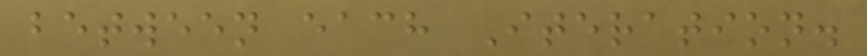between each Iteration.
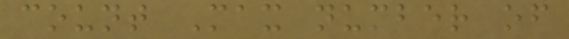count Max number of
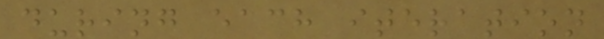during each iteration
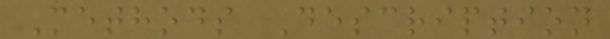Methods Description
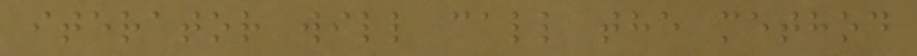iterator will call the method
